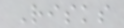Risks
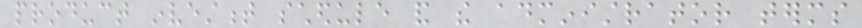product investment schedule and the administrator terms
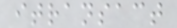itransact
